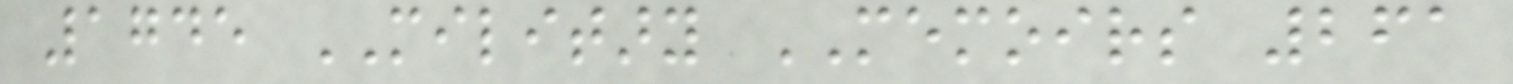1745 MILITARY MEMOIRS 261
